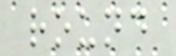round
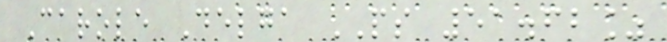Carole Delga PS 51.62%
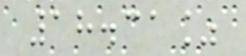18.31%
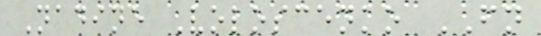Nadine Voloscenko FN
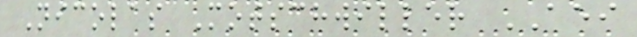Nicolas Motschwiller AEI
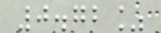0.72%
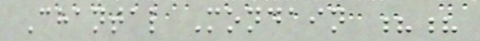Chantal Mondain ??
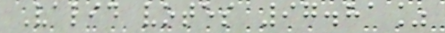Valid votes 97.81%
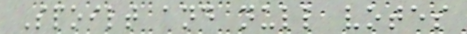Spoilt and null votes
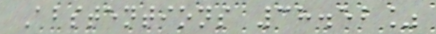Abstentions 38.52%
